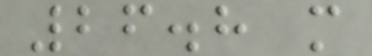26.8 m
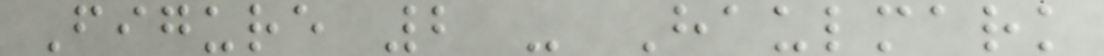Figure 2 - Haulmark
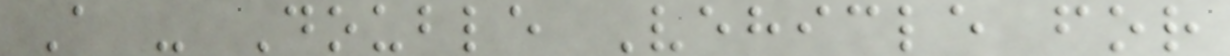A - Double Vehicle for
